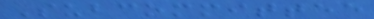Subcommittee
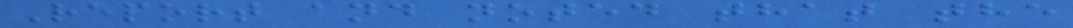Report and noted that the
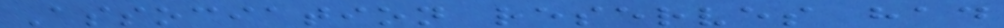Association reserves had
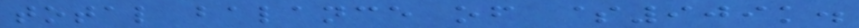total balance of $909k.
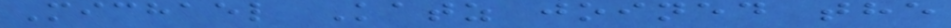Michael Katz joined the
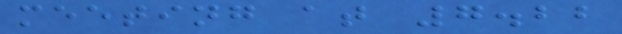meeting at 7.22
